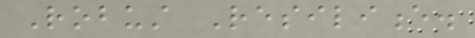Robust Resilience.
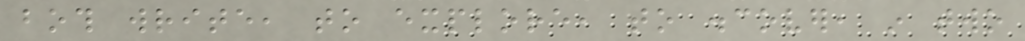both write, to explore, to discover, in two
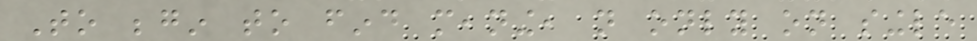To begin to find meaning, not only on single
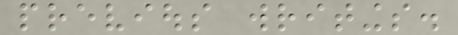previous writings.
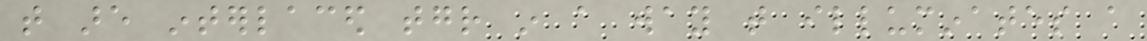that are interlaced together in a way that illuminates a
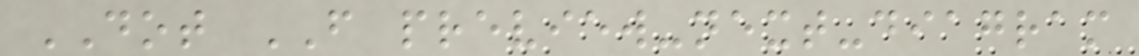DOT FROM preview-next-diagram
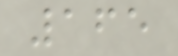165
